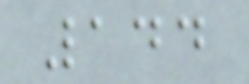144
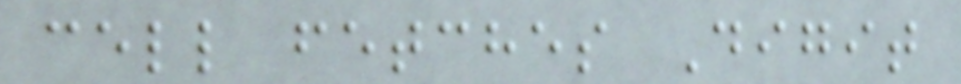cell fetches Digit
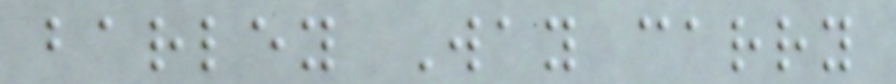barley Way carry
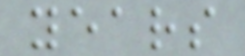years
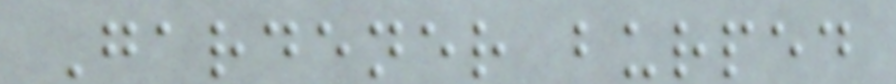Gardener burped
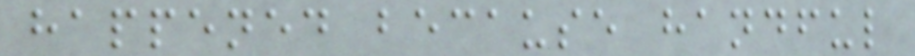happened because handful
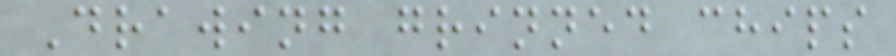Drawing grinned chips
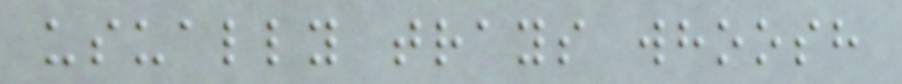usually trays whoosh
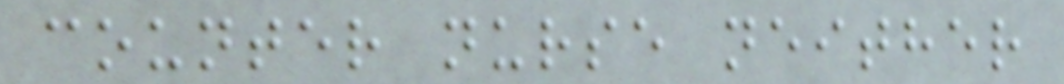counter nurse neither
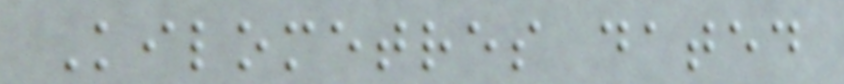Kilometres dated
